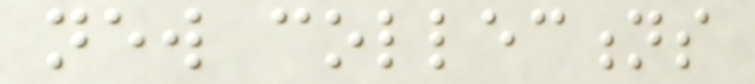new collections
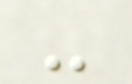-
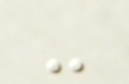-
